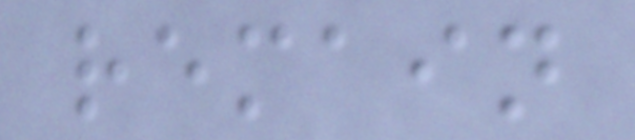remain
